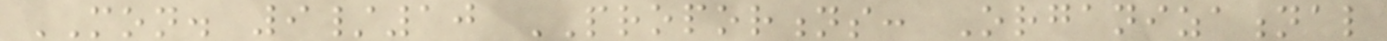MON. 9/10 PROPORTIONS: Organizational
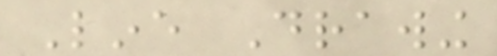Line Drawing
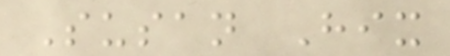Susan Hix
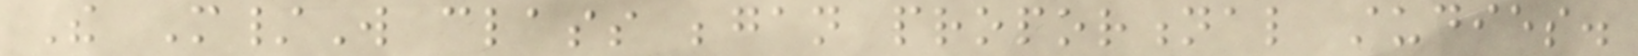The M/W class began proportional studies.
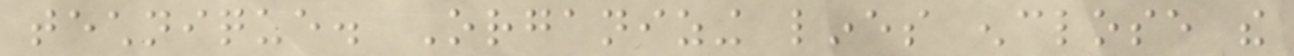technique. Organizing lines enclose the
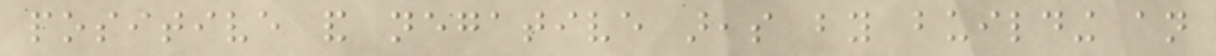positive and negative areas by building an
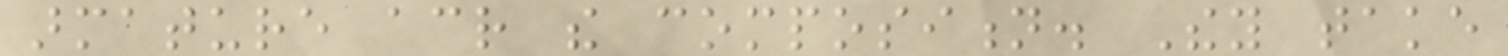armature across the composition. They take
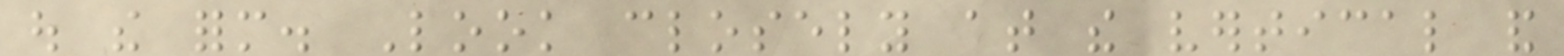out the form. Look closely at the vertical and
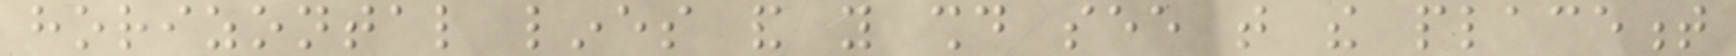horizontal lines and you should see that the placement
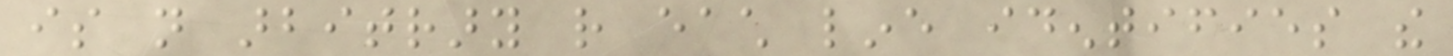is not arbitrary rather each line identifies the
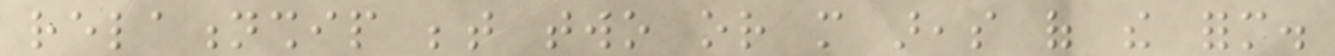relationship between two or more areas of the form.
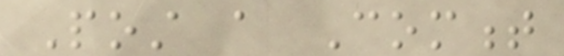Post a Comment
